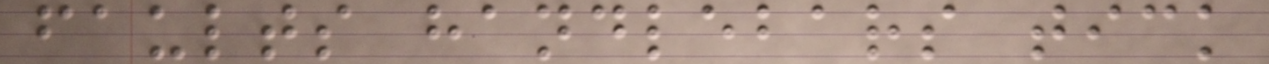faults handlebars tick
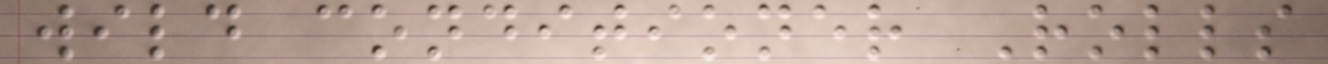wild conditioner Rolls
